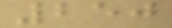250
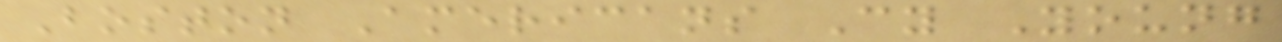Boston Americans Cy Young
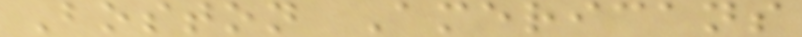Boston Americans
